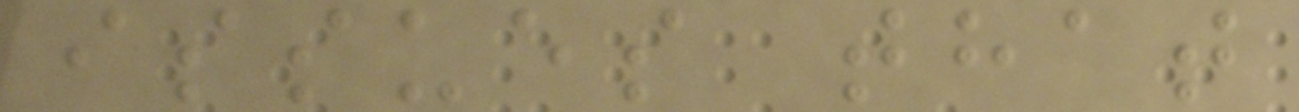issues that
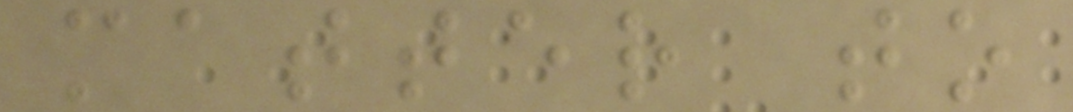matter to
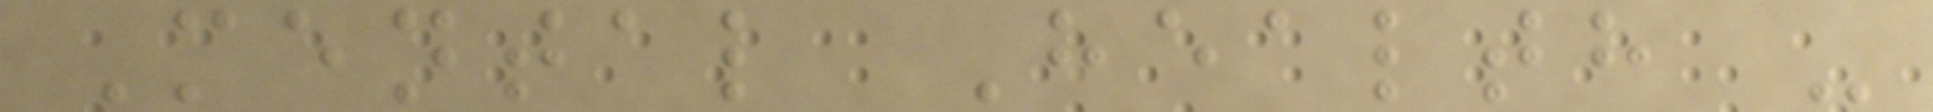Mental Health -
